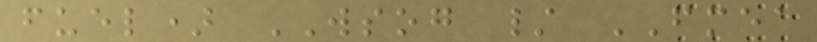fuel) WSOG / FMEA
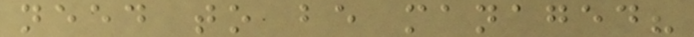need to be managed?
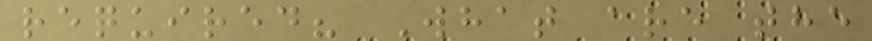required? What are the
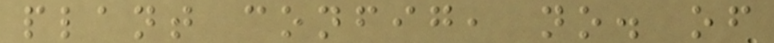plant config, no. of
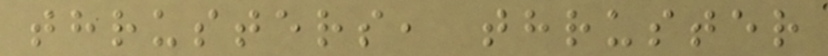thrusters, thruster
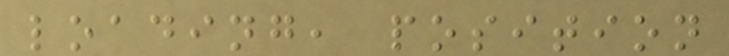loading, position
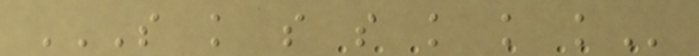S K S S K K K
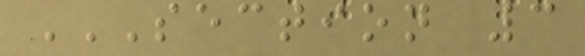SECTION 3
